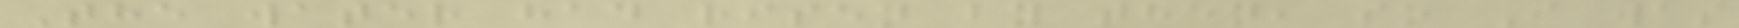The water had risen by then, so I was
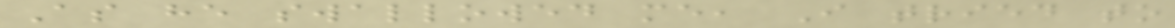As he swallowed me, I tried to
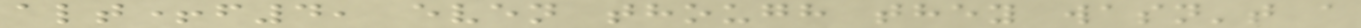alt+f4, even though they wasn't a
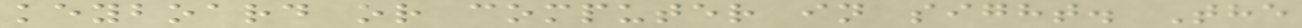keyboard or computer in sight. The
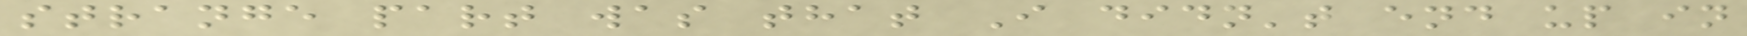strange part was that I didn't end up in
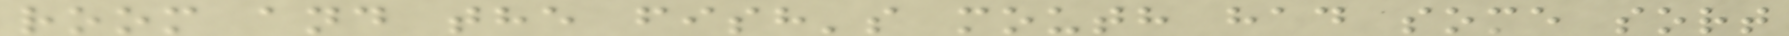room and the fish's mouth had some sort
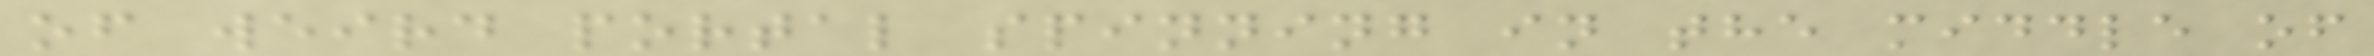of weird portal spinning in the middle of
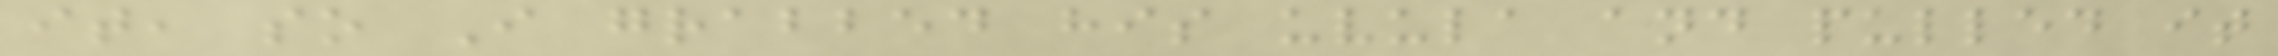it, so I grabbed his uvula and pulled it
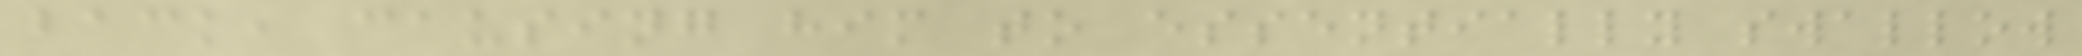back, causing him to essentially swallow
